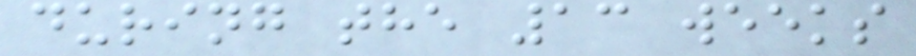during the 13 weeks
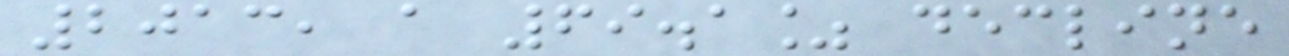2013, a 69.1% decline
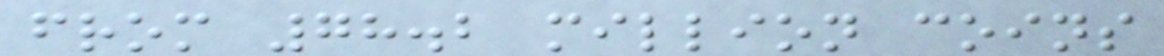from 78.2 million coins
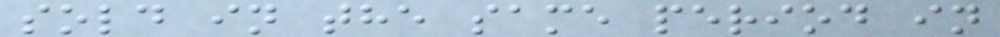sold in the same period in
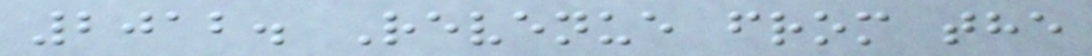2012. Revenue from the
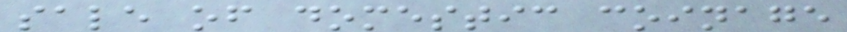sale of domestic coinage
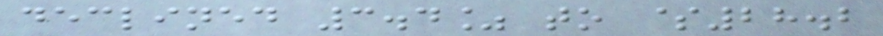declined 3.4% to $28.2
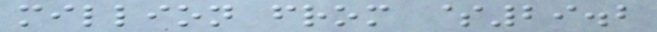million from $29.2
